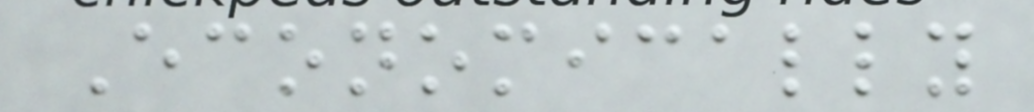Economically
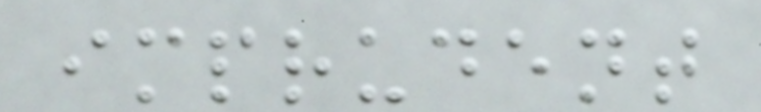imprudent
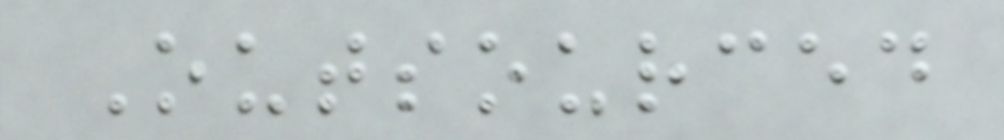Outsourced
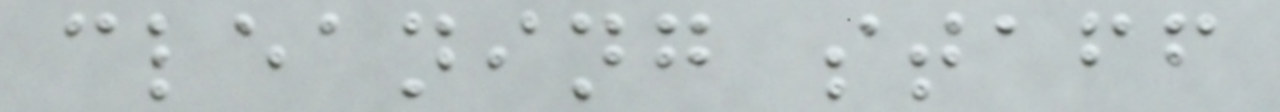cleaning staff
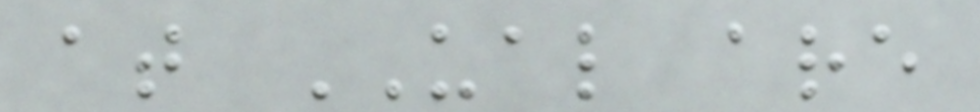at UAL are
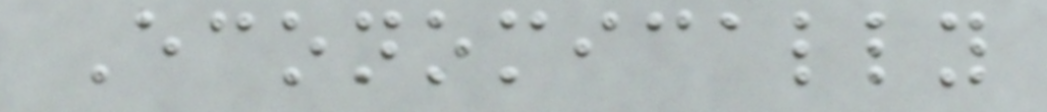Economically
